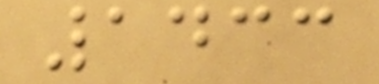1433
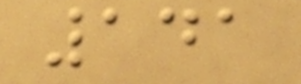141
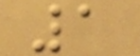1
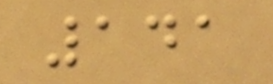141
